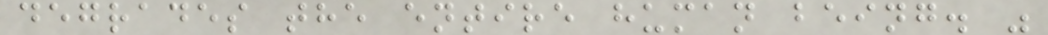degrades the entire human being. "
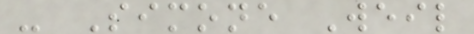- Simone Weil
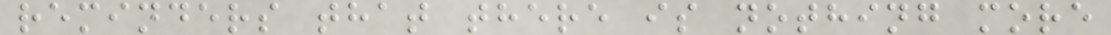reminders that there is nothing more
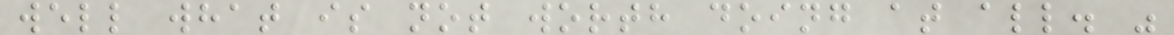well what is not worth doing at all. "
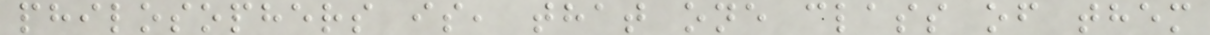philosophers is, that one class of them
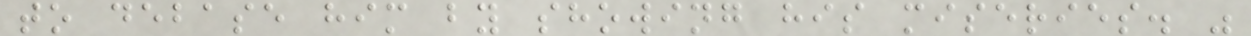to debase him by showing his miseries. "
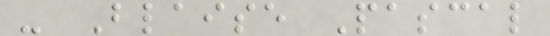- Blaise Pascal
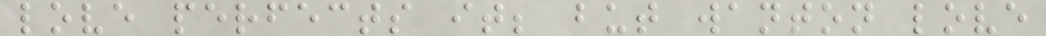love perfects it; but wanton love
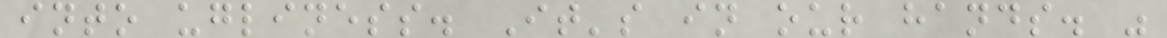into ugliness. It's in our hands. "
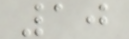10
